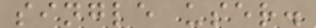single user.
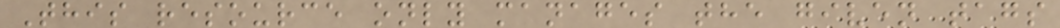This resource only manages the given tags
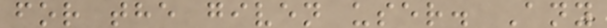for the given user. Any
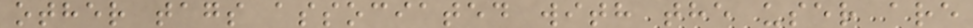other tags associated with the user are
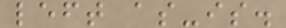left as-is.
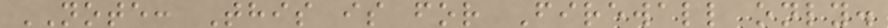NOTE: This is for Firewall only.
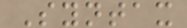Syntax
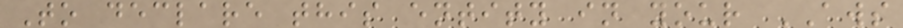To declare this entity in your AWS
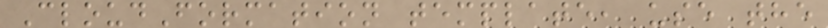CloudFormation template, use the
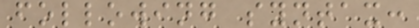following syntax:
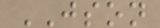JSON
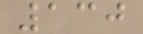130
